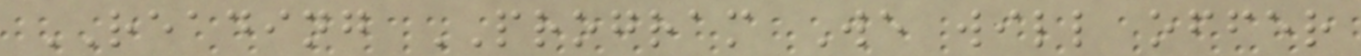READING PROGRAM We will offer
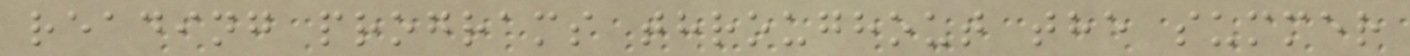reading programs throughout the summer
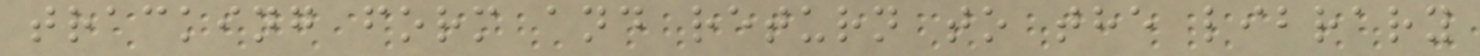tracking form and return to the library
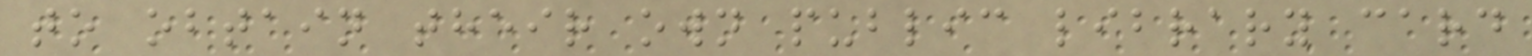to obtain their own public library card
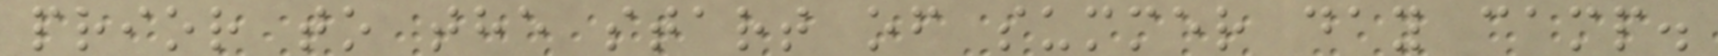prior to the start of summer day camp.
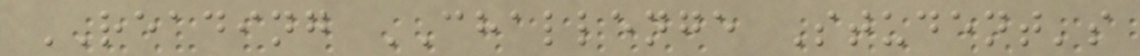READING CHALLENGE Student's
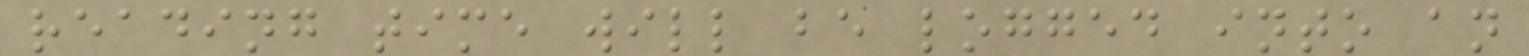reading time will be logged into an
